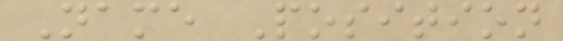Name Position
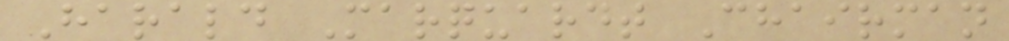Harald Marquardt Chairman
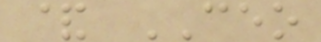& CEO
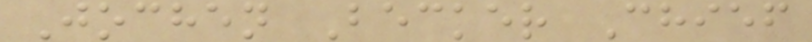Jochen Becker Chief
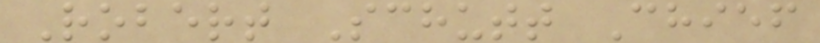Robert Schutt Chief
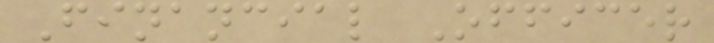Financial Officer
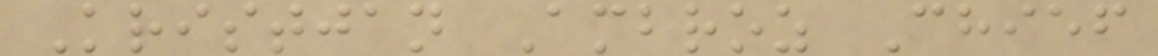Kristjan Ambroz Chief
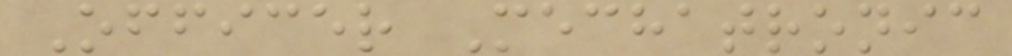Officer Mechatronic
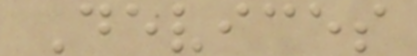Devices
